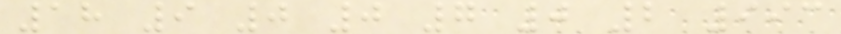18 9 0 0 7 0 2 993
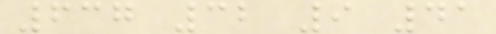637 32 9 41
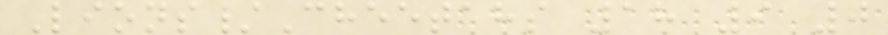Lions/Cheetahs 18 9 0
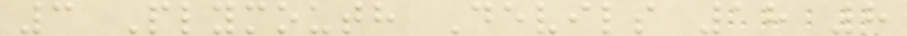3 Plymouth Devils 18 8
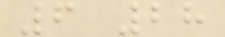6 28
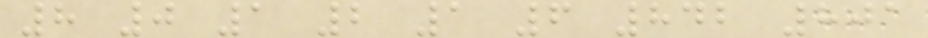8 0 1 2 1 6 842 801
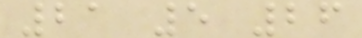21 5 26
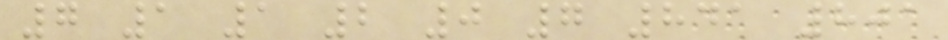7 1 1 2 0 7 841 801
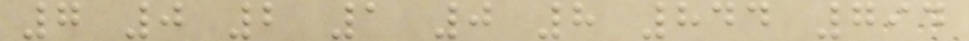7 0 2 1 0 8 844 794
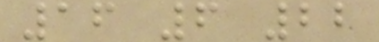16 6 22
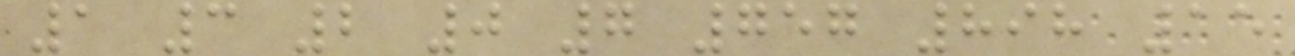1 3 2 0 7 757 898 15
